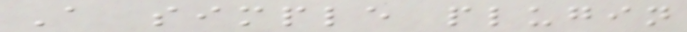A simple plugin
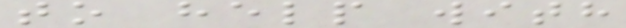to help with
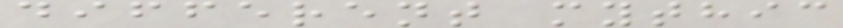different mythic
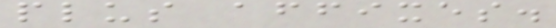plus affixes.
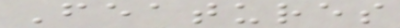Features
